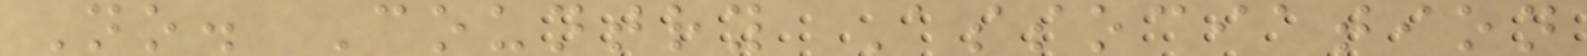No. Country Association
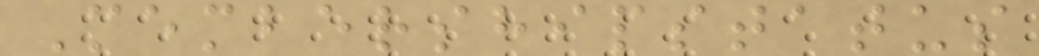Membershipstatus
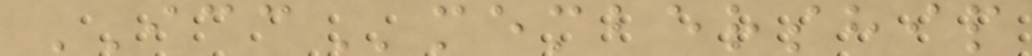ICCmembership
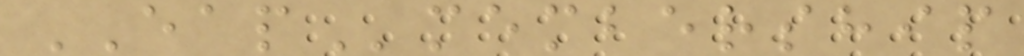EAPmembership
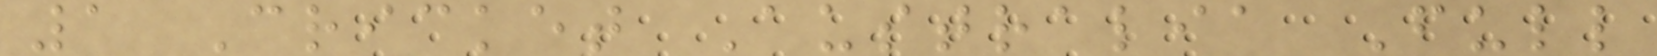1 Cricket Australia Full
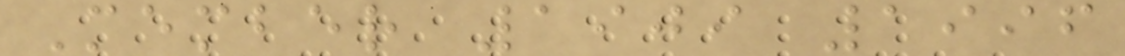Member 1909 1996
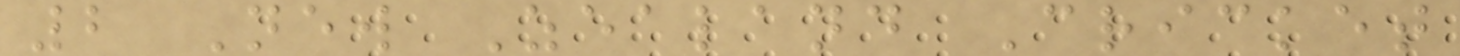2 New Zealand Cricket
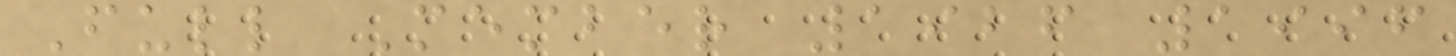Full Member 1926 1996
